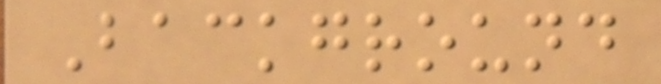Background
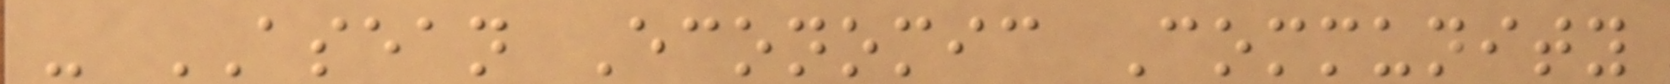- ASEAN Economic Community
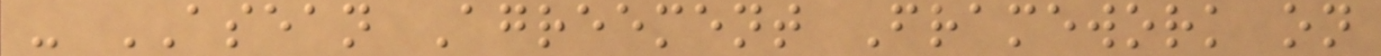- ASEAN Agreement Framework on
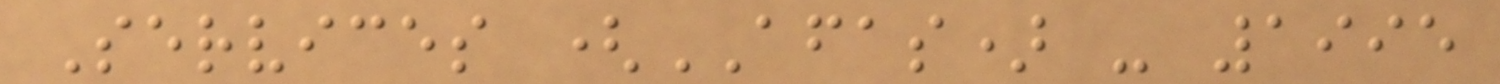Services (AFAS) - 1995
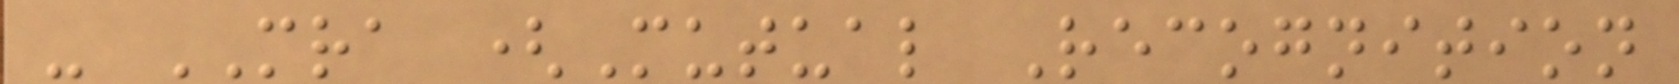- MRA (Mutual Recognition
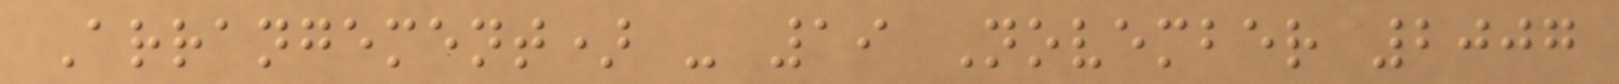Arrangement) - 19 November 2007
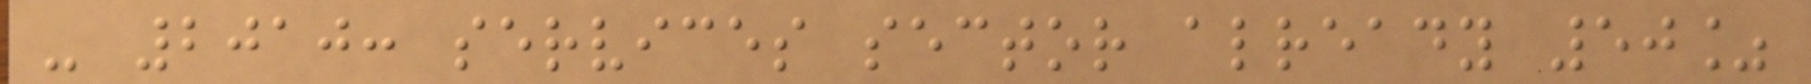- 2010: services sector already 50%
